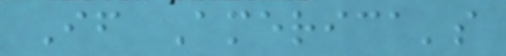If America's
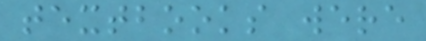textbooks were
